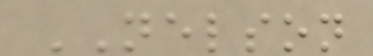NELSON
